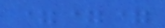===
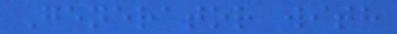Generator with
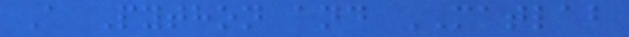A Python and MATLAB
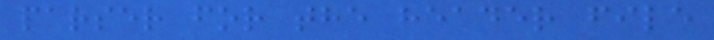parser for the header file
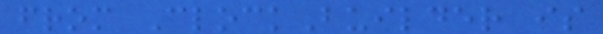from ClockBuilder is
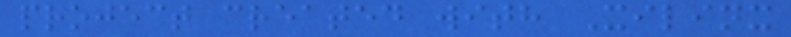project created with Xilinx
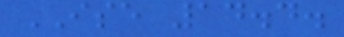ISE 14.4.
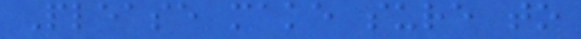Please make sure to
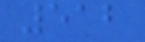512
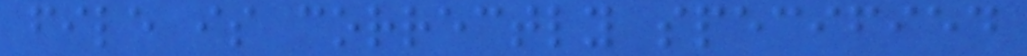file is correctly specified
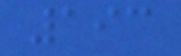193
